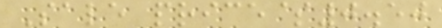Sale price$0.50
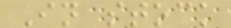In stock
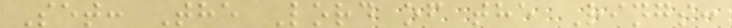Set: The Lord of the Rings:
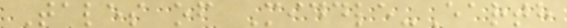Tales of Middle-Earth
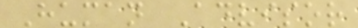Human Advisor
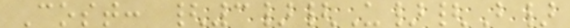Cost: {3}{U}{B}
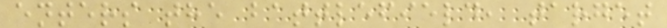enters the battlefield, target
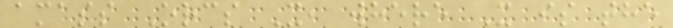amass Orcs X, where X is the
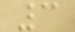3
